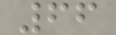66
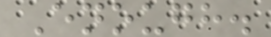Enough.
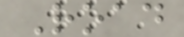Road
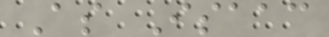As Isaac
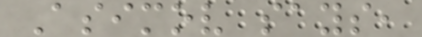Asimov says,
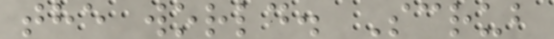the world. Scrub
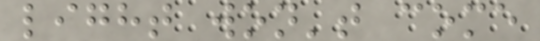light won't come
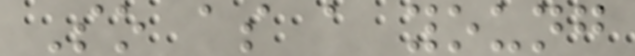So as a young
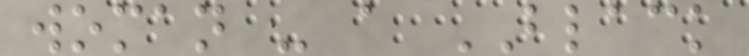woman - a BLACK
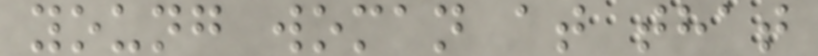young woman at that
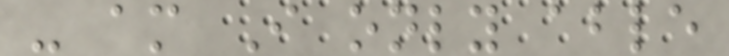- am I only able
